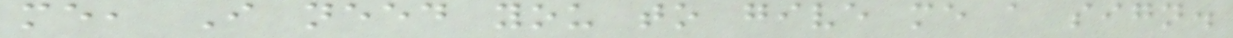me, I need you to give me a sign.
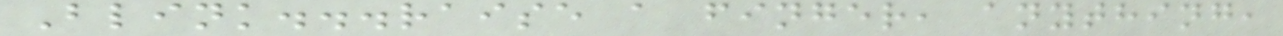Blink...raise a finger, anything,
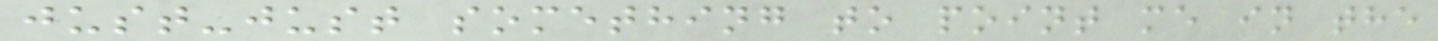just-just something to point me in the
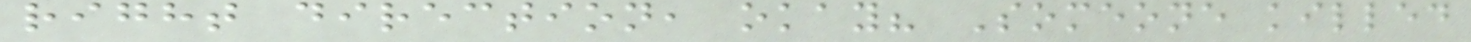right direction, okay? Someone killed
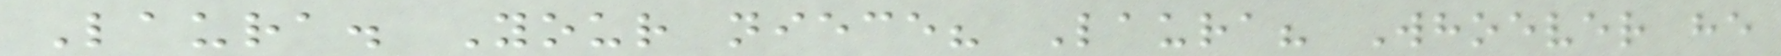Laura. Your niece? Laura? Whoever he
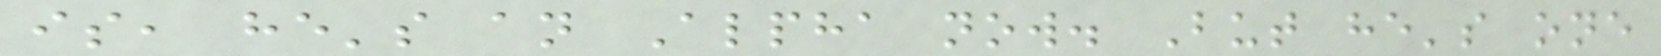is, he's an Alpha now. But he's one
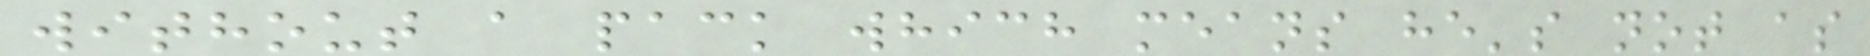without a pack which means he's not as
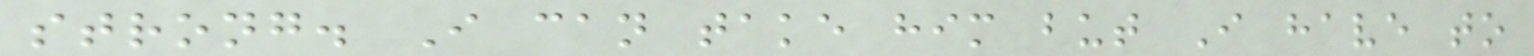strong. I can take him but I have to
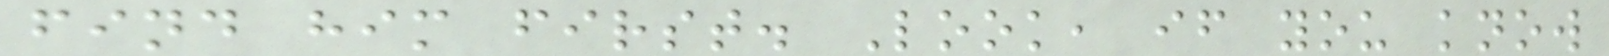find him first. Look, if you know
